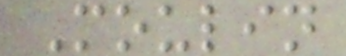Moulin
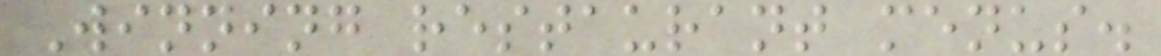Winning restaurant menus.
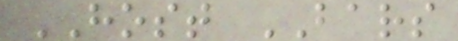HOST BARS
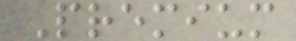Premium
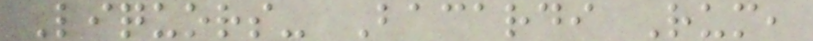Liquors- Bacardi Rum,
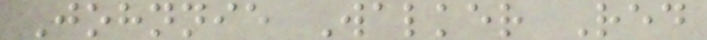Johnnie Walker Red
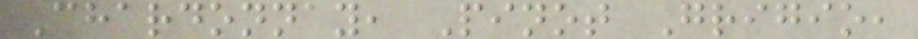Chardonnay, Pinot Grigio,
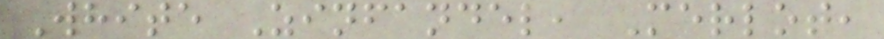White Zinfandel, Merlot,
